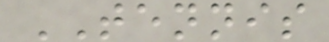TENNIS
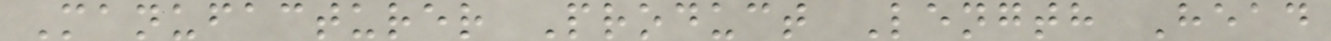Manufacturer Product Length Head
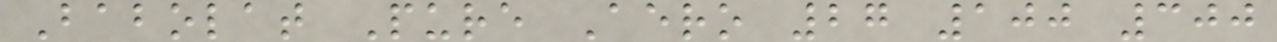Babolat Pure Aero 27 100 300
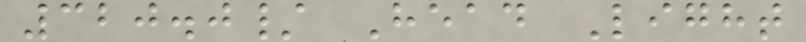320.0/ Head Light
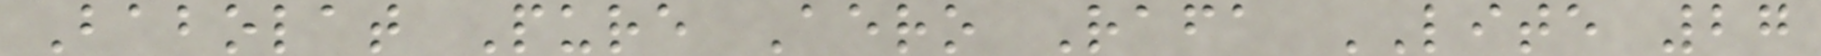Babolat Pure Aero Rafa LITE 27
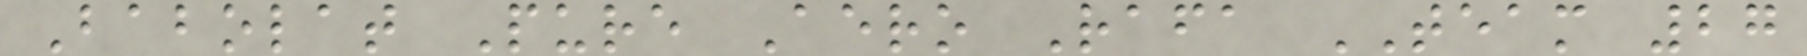Babolat Pure Aero Rafa TEAM 27
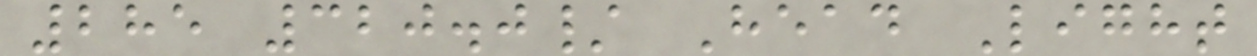285 320.0/ Head Light
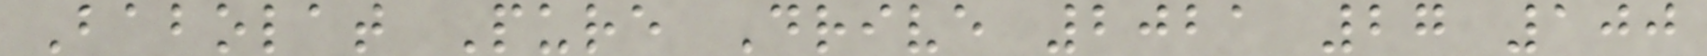Babolat Pure Drive 2021 27 100
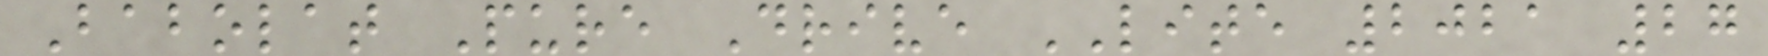Babolat Pure Drive LITE 2021 27
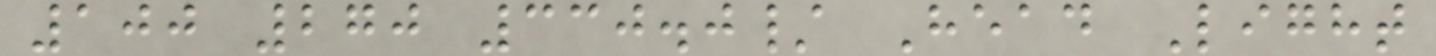100 270 330.0/ Head Light
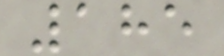185
